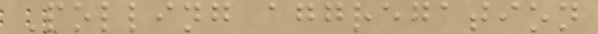Polling aggregation
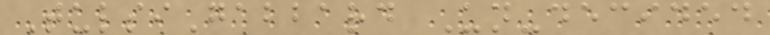TulsiGabbard Un-decided
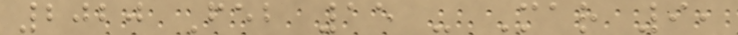2020 Feb 15 - Mar 9,
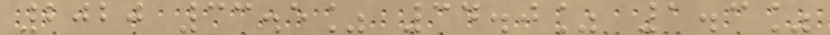2020 33.5% 34.0% 1.3%
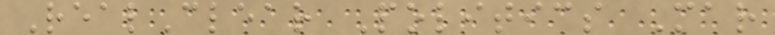RealClear Politics Mar
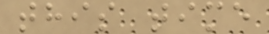this time
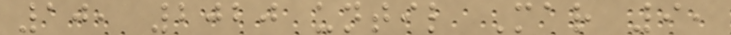10, 2020 until Mar 9,
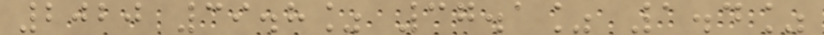2020 39.8% 37.1% 1.4%
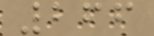266
